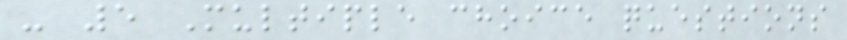- 5 Multiple choice questions
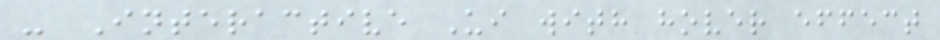- Interactive Ui with hover effect
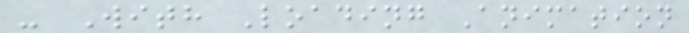- With Loading Animation
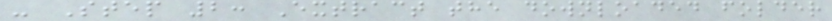- Step 2: Extract the downloaded folder
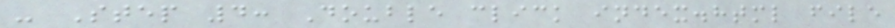- Step 4: Double click index.html file
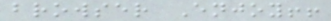browser Enjoy!!
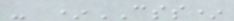- *CSS*
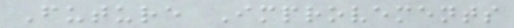Future Improvements
